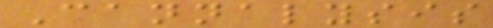Cannalysis
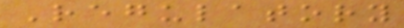Regulatory
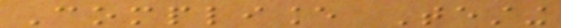Compliance Testing
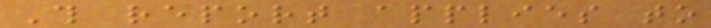This report applies to
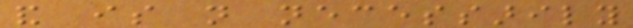and is not necessarily
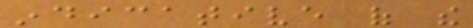indicative of the
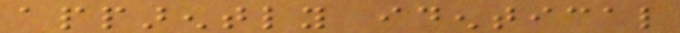apparently identical
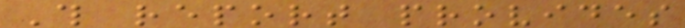This report provides
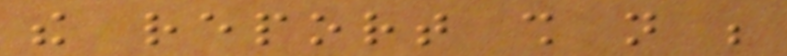the report shall not be
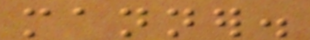manner.
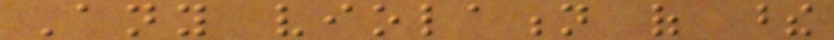Any violation of these
